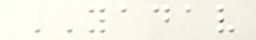YADAV
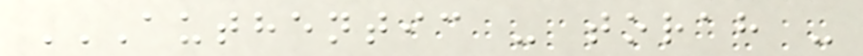AUTHENTIC - TORAH -
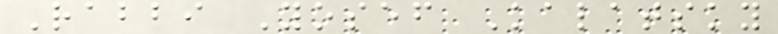Rabbi Yosef Kalatsky
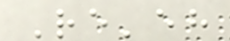Re'eh
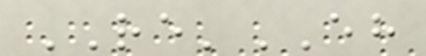RE'EH
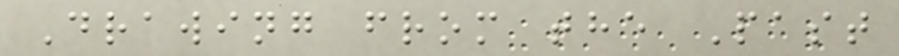Drawing from the Past
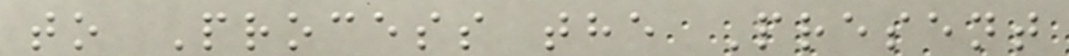to Process the Present
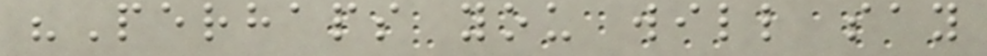"Perhaps you will say
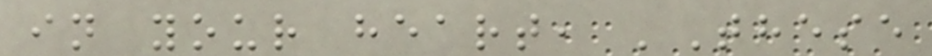in your heart, 'These
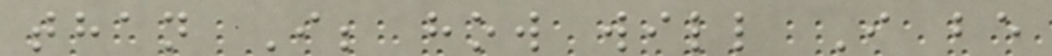than I; how will I be
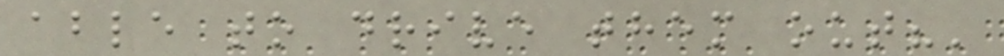able to drive them out?'
